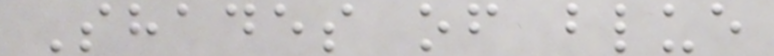Shades of blue
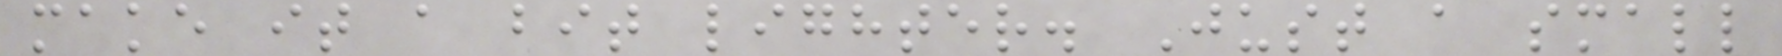make it a bit lighter. Just a small
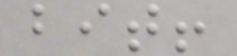bit!
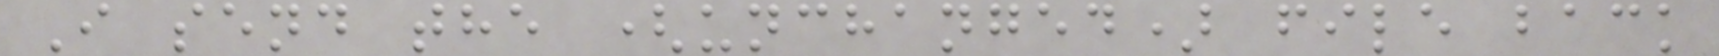I send the (unchanged) file back
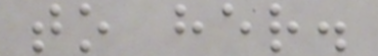to her.
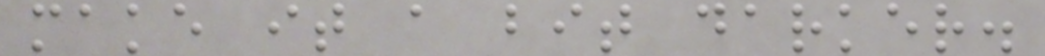make it a bit darker.
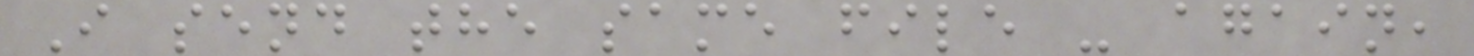I send the same file - again,
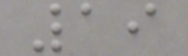19
